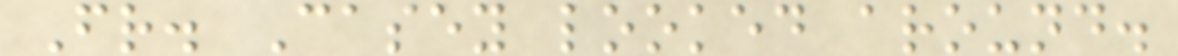Fr. Casey looked around.
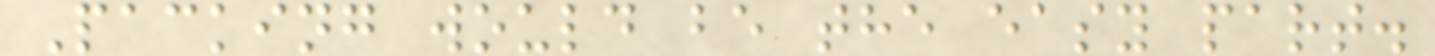Packing would be the easy part.
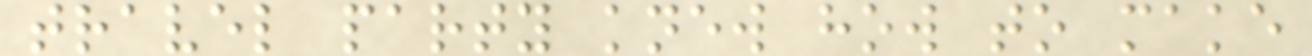travel party knew how to make
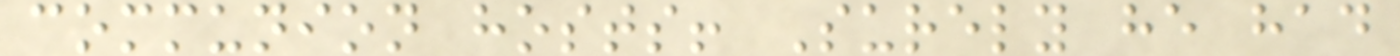communion hosts! Surely he had
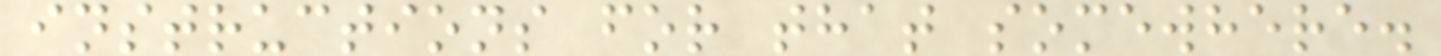instructions for that somewhere.
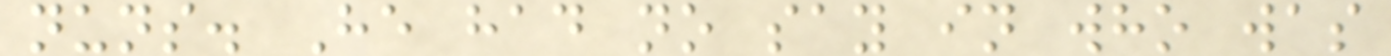nuns. He had no say in who was
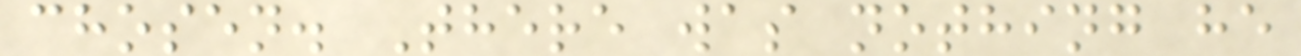chosen. There was nothing he
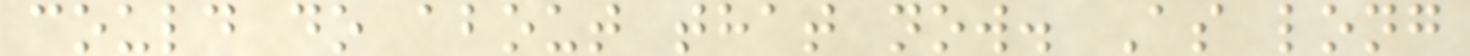could do about that now. As long
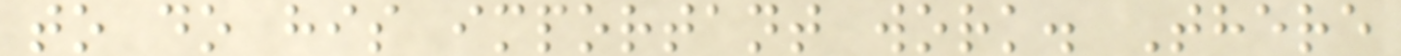to do his important work. There
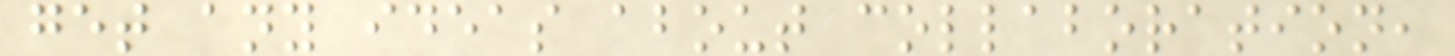get any ideas about collaboration,
